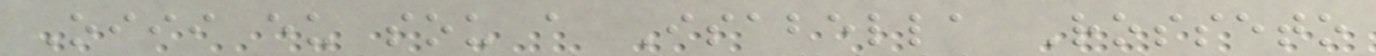Oiii eu sou a Isabella Rosseto
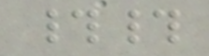##
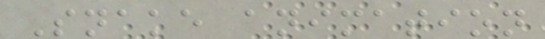Snake animation
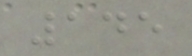145
